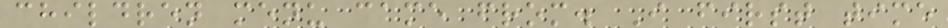children menu came from. I first time
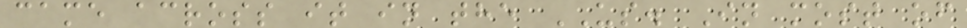came across it in the US. In most of
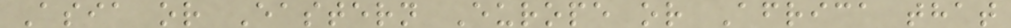Asia or Eastern Europe or Africa that
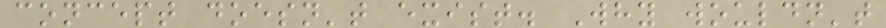concept doesn't exist. Why wouldn't
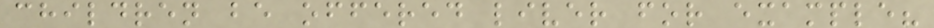children be offered liver for example?
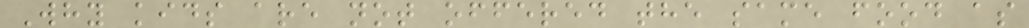Why kids are not offered the same food as
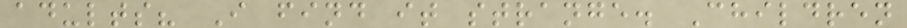adults? I find it strange. Children
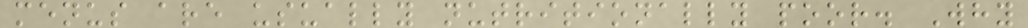menus are usually nutritionally poor. Why
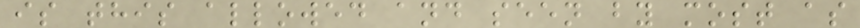is this allowed and seen by most as
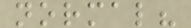normal?
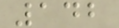142
